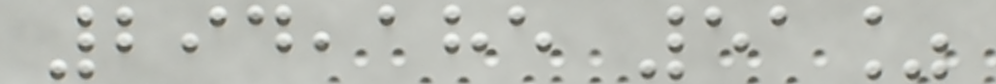294,185 51%
